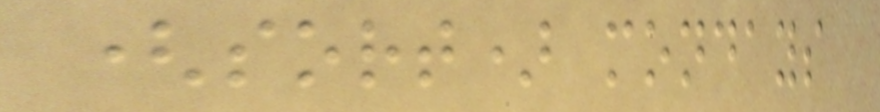(sort) mondays
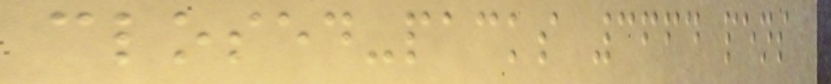closed-packs 3664 pens
